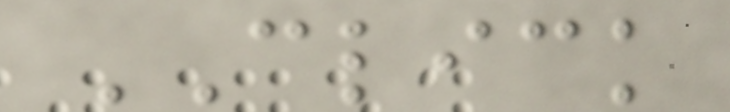CLICK
